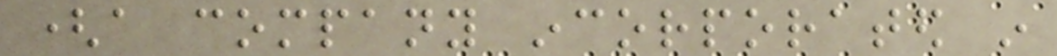(a company incorporated in
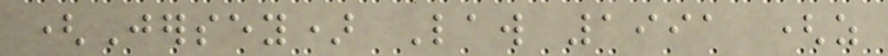(Jersey) Law 1991 (as
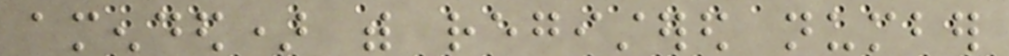amended) with registered number
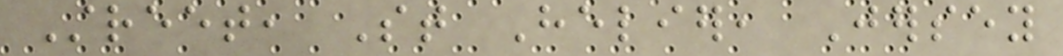Street, St Helier, Jersey
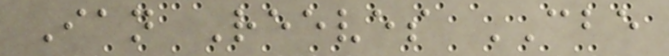Ian Reeves CBE
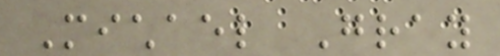Michael Gray
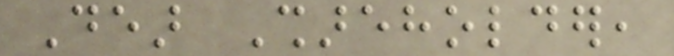Dear Shareholder,
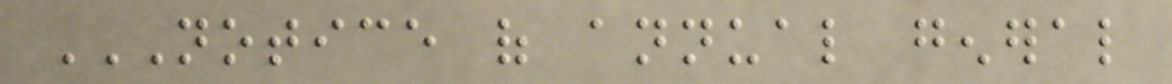NOTICE OF ANNUAL GENERAL
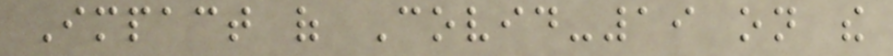Impact of Covid-19 on the
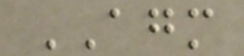AGM
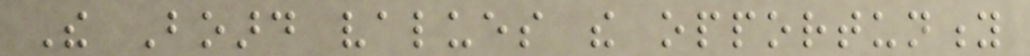The Board values the opportunity
